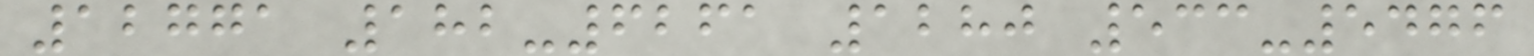12771 182-6261 1280 533-5476
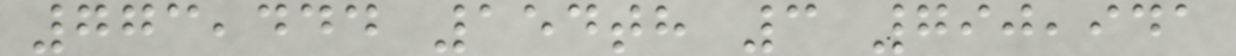773,444 154th 3 790,941
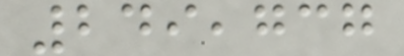249,737
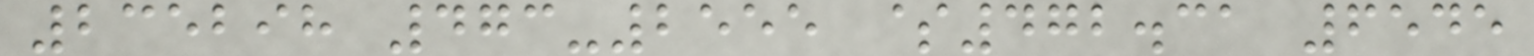235298 473-2555 $472.31 6545
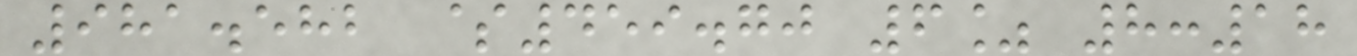981.582 $459.70 6% 8:18
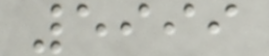5999
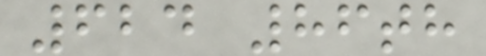624 86th
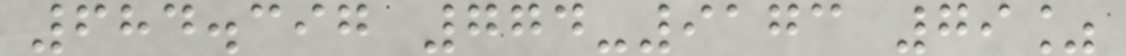684.397 774-9173 79%
